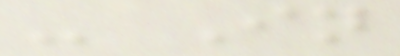- In
